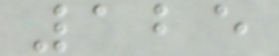125
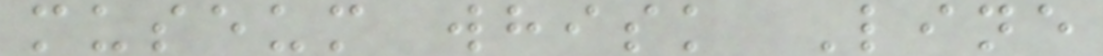museum whisk Line
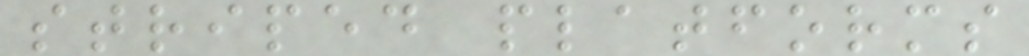striped platforms
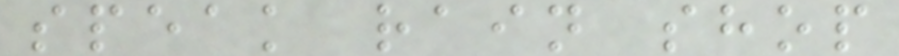speak rain shop
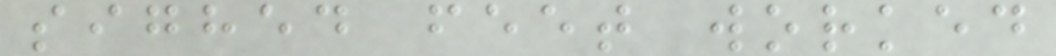sighed feet worked
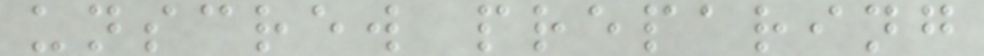unscrew preparing
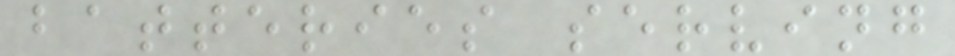batteries serving
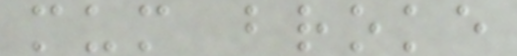mum broke
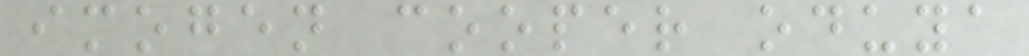imogen cooper oduya
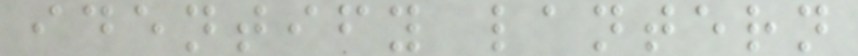identify lantern
